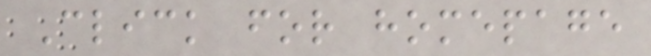Click for homepage
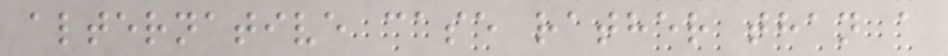alternative case rather than a
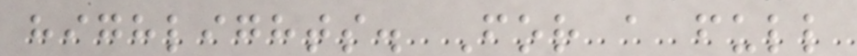highlights. For a full
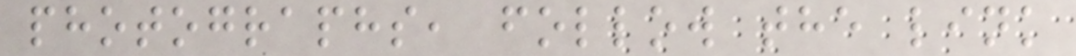photographs, follow the link
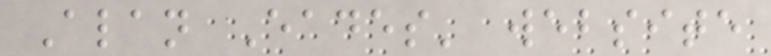Alan Eades' website
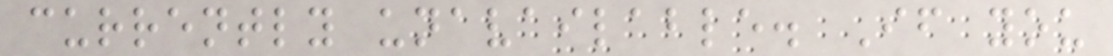currently unavailable. If you
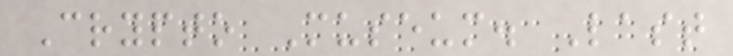Crypto Museum. Last
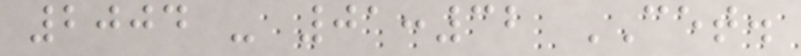2004 - 01:32 CET.
